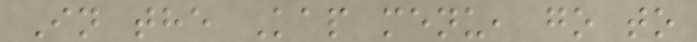In the Kap menu, go to
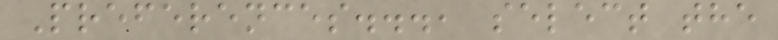Preferences..., select the
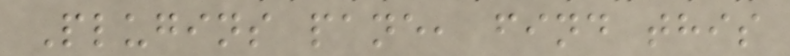Plugins pane, find this
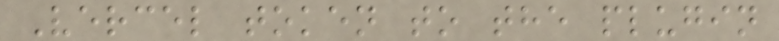Vercel token to the plugin
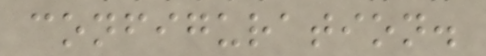configuration.
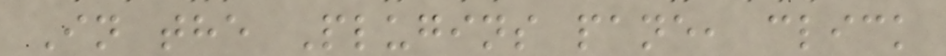In the Plugins pane, click
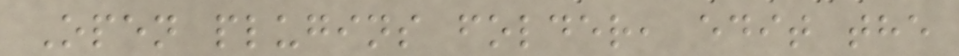Open plugins folder, edit the
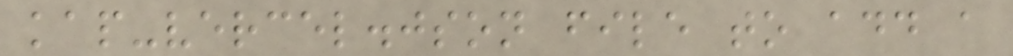kap-vercel.json file to add a
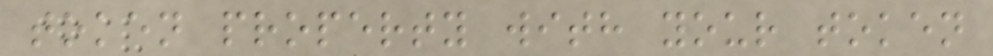token property with your token
